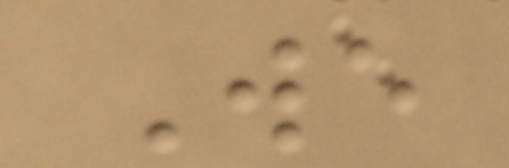We
